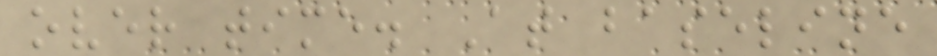over time. At baseline
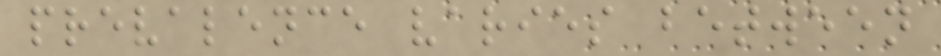prevalence varies between
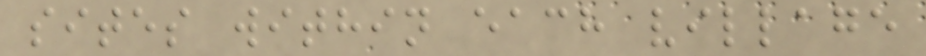sites within each village
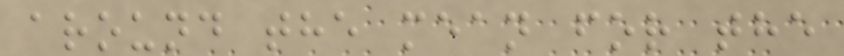around the mean for the
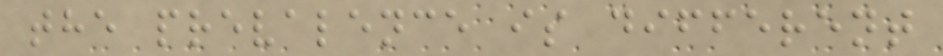the prevalence is different
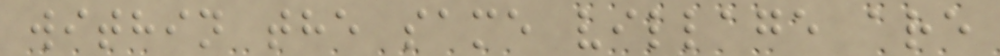within the same village are
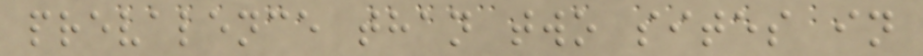prevalence than two sites in
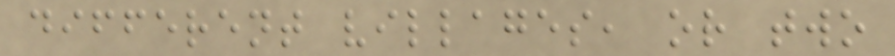different villages, or two
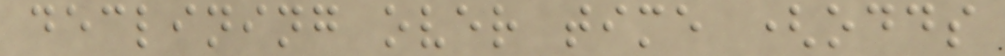declining over time (odds
